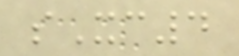sXc4
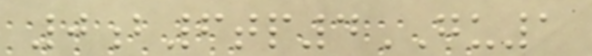0b6tp4GU1
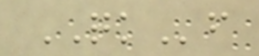QKf
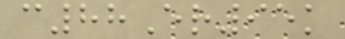c88Er95k
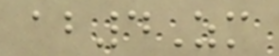ab4Zm
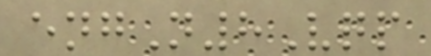engN8Vqp
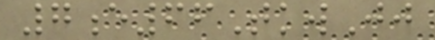7e66TkwJj
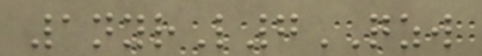1nyrL7QZW
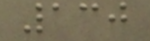130
